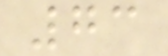73
